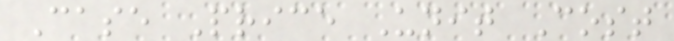Case Price Unit Cost
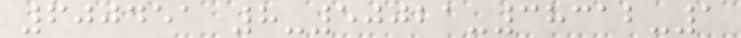600451 8-50021-38312-1
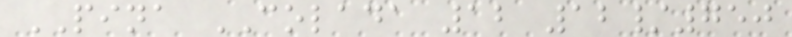PINA COLADA 12 12/750
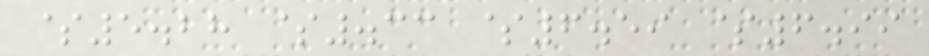$5.28 $.33 $6.59 $6.99
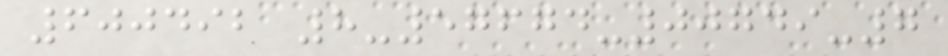600492 8-57674-00749-7
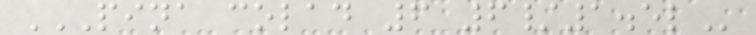PINA COLAD 6 6/1.5L
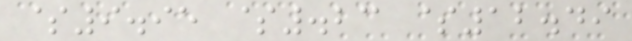$9.95 $.23 $12.49
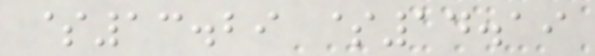$13.29 $14.19
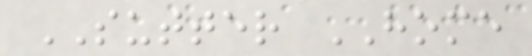SUTTER HOME
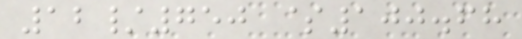12/750 $100.68
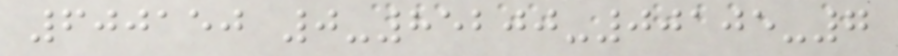600150 0-85200-00105-7
